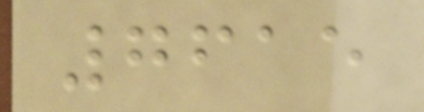7615
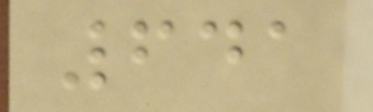641
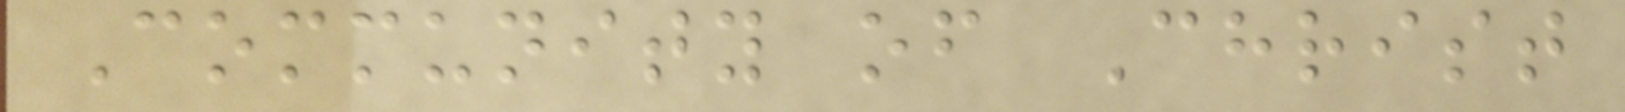Community of Christ
